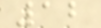12
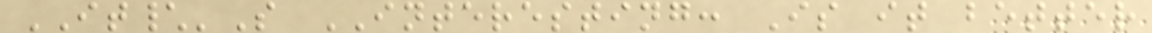IT\'S INTERESTING: Is it better
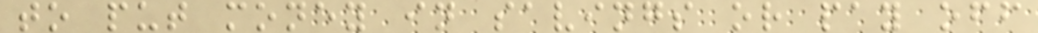to put money in savings or pay off
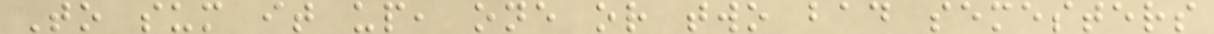To sum it up, one or two bad semesters
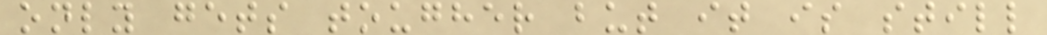only gets tougher but it is still
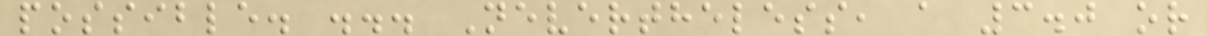possible. ... Nevertheless, a 3.0 or
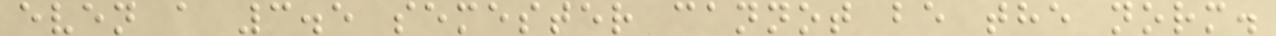even a 3.5 semester cannot be the norm.
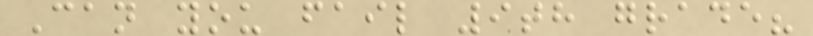Can you fail 9th grade?
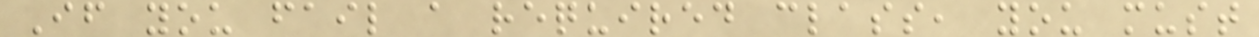If you fail a required class, you must
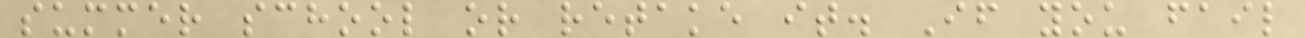summer school or retake it. If you fail
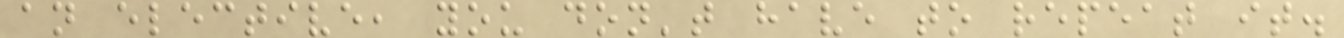an elective, you don't have to repeat it.
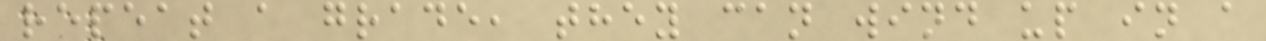repeat a grade, they can wind up in a
